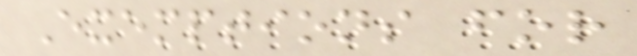Exemptions for
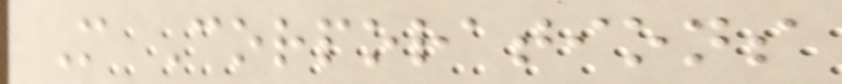M Corporations
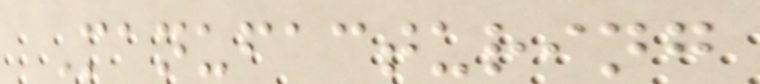Manufacturing
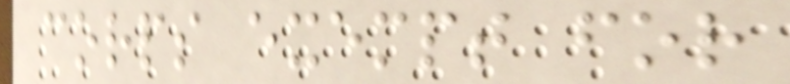corps exempt for
